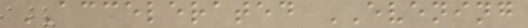ACCELERATED EVENING
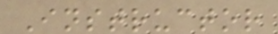Instructor
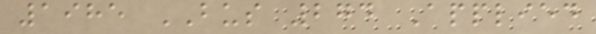1985 BUS 274 Applied
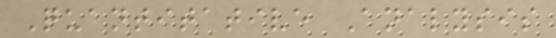Quantitative Analysis
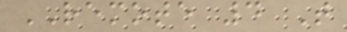REMOTE 4 T
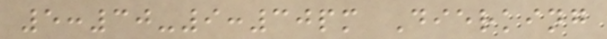5:30-9:30pm Dierking
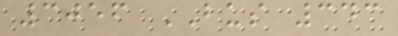3056 BUS 343
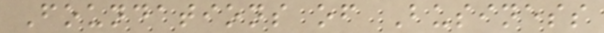Foundations of Business
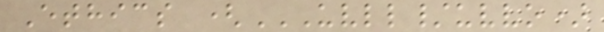Ethics (UVLL/UVVO)
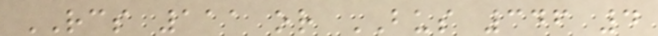RCS 111 or BUS 346 4
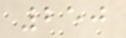250
